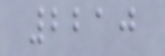2210
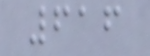616
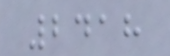2418
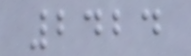2424
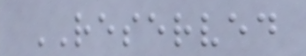RESERVED
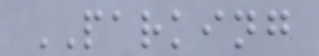PARKING
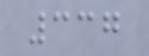337
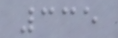335
